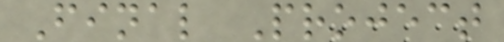Final Project
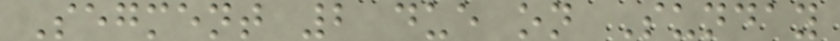Segment 2 due on Sunday
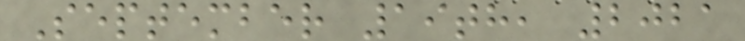September 19th, 2021
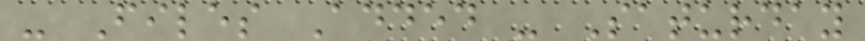- Files Added - Saturday
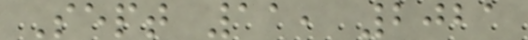Sept 11, 2021
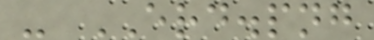- ERD.png
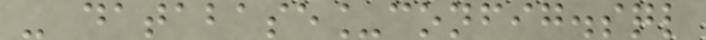- database_config.sql
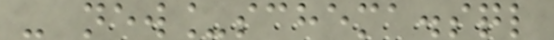- new_schema.sql
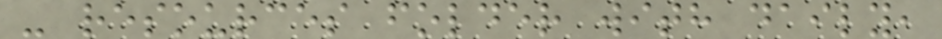- resources folder with daily,
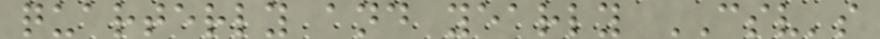quarterly and yearly CSV's
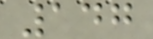147
